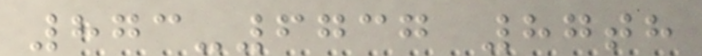873-6737 87th
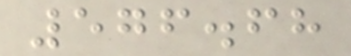576.68
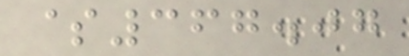$367.07
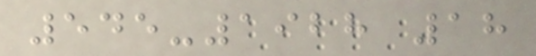545-1928 18
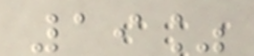19%
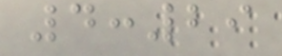4:29
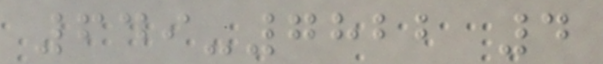649-7822 4
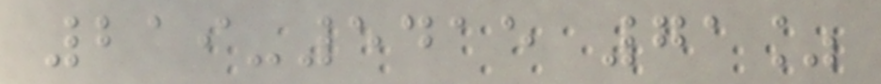219-5415 71%
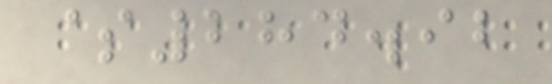$284.92
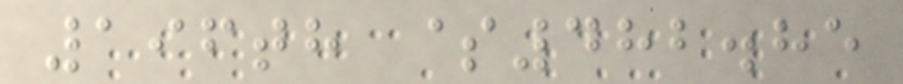196th $482.85
